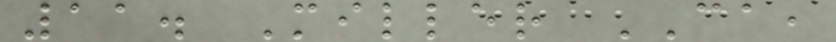11. Miller CA,
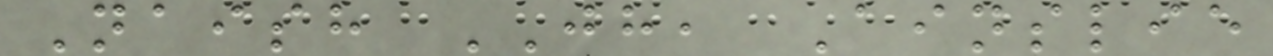Naish JH, Ainslie
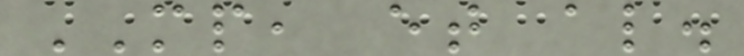MP, et al.
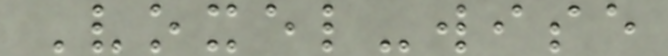Voxel-wise
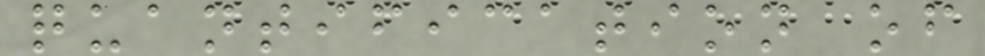quantification of
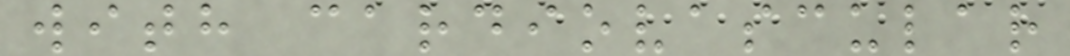with cardiovascular
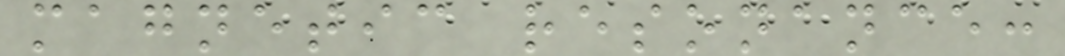magnetic resonance:
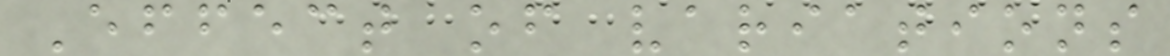Effect of variations
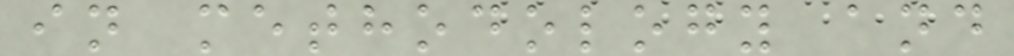in methodology and
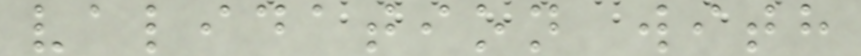validation with
